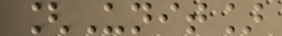[Unit]
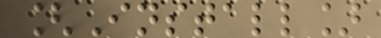[Install]
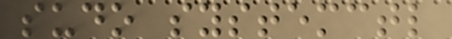sudo systemctl
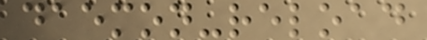daemon-reload
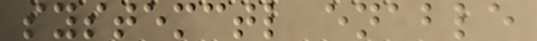systemctl enable
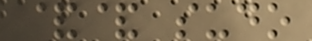&& sudo
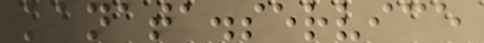kanata.service
